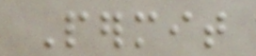Permit
